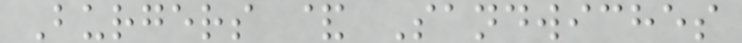Burgers & Sandwiches
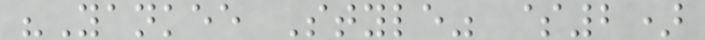"Yankee Style" $2)
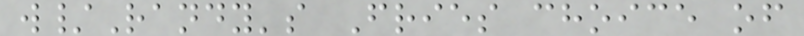w/Randy's Fries choice of
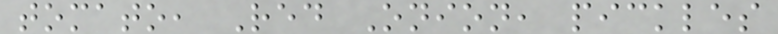tomato, Red Onion, pickles
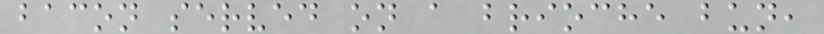bacon served on a brioche bun,
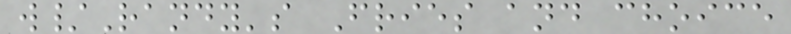w/Randy's Fries and choice
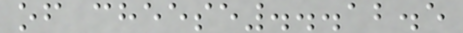of cheese...12.5
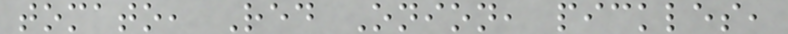tomato, Red Onion, pickles,
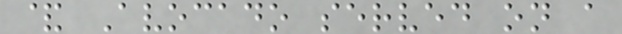& Avocado served on a
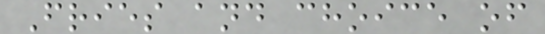Fries and choice of
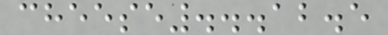cheese...12.5
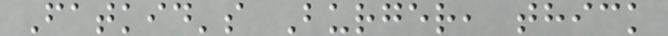Fatkid's Burger, thick
